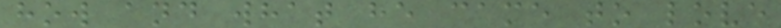how and what he came to love
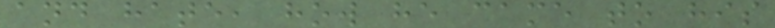and hate, how he came to his
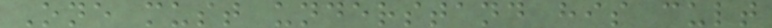One must understand his cult
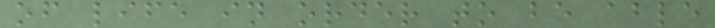of life in order to be able
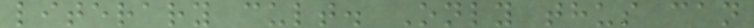literary cult. Only thus can
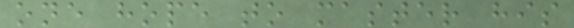one hope to master his
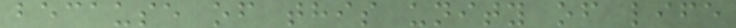because of this unity of life
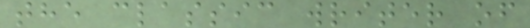the classic writer of
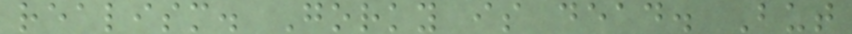realism. Gorky is dead. But
